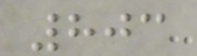803
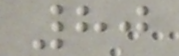80
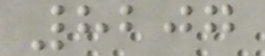8207
